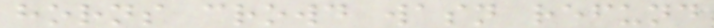horns crowd wasn refund
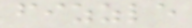fizzle
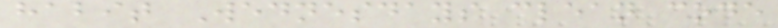habit Wednesdays clean code
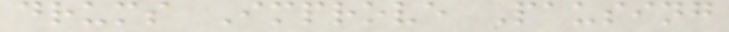drums Improve Pausing
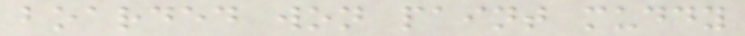boarded won paint muddy
